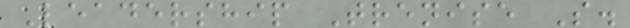Leadership Trenise S.
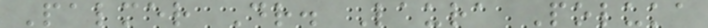Palmer Dr. Laura Poluka
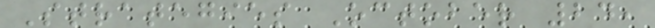Strategies October 24,
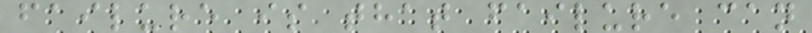failure is that failure can
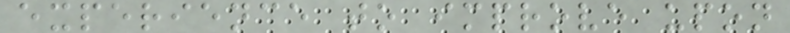experience to improve upon
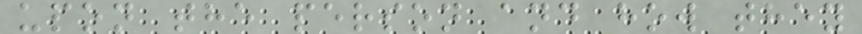upon the person and how they
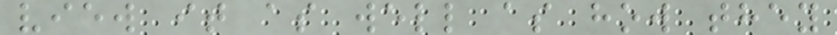view it as well as how they
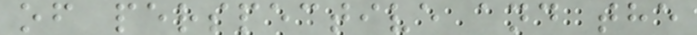of perspective and the
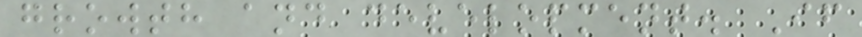growth and development. If
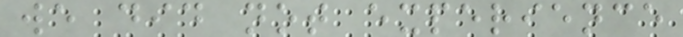we did not experience
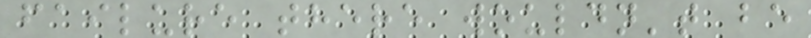failure there wouldn't be
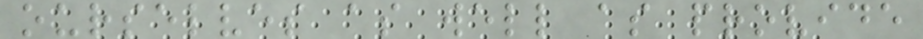ourselves as well as provide
